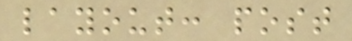layout: post
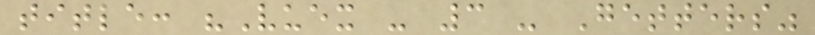title: "Vuex - 3 - Getters"
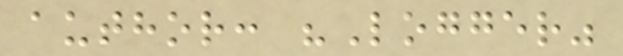author: "Logger"
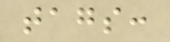tags:
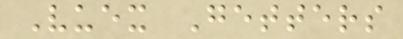Vuex Getters
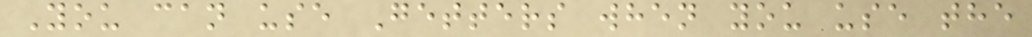You can use Getters when you use the
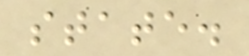state.
